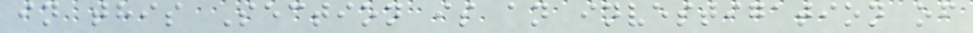in this Section is an investigation of
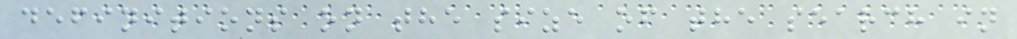definitions on the size of the search in
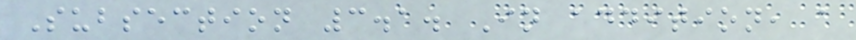Subsection 3.1. In addition, a
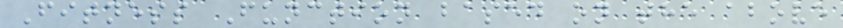Fitness Function based on the above
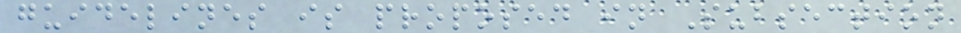guidelines is proposed in Subsection
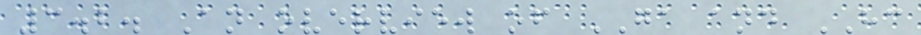3.2. An overview of GA and HC
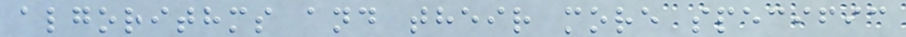algorithms and their more specific
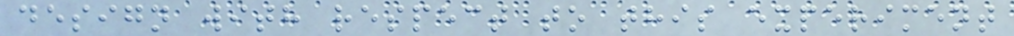design with respect to this experiment
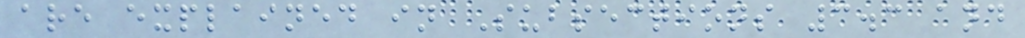are explained in Subsections 3.3 and
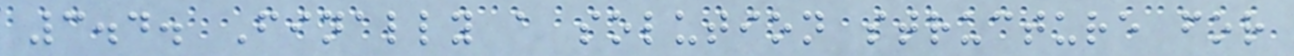3.4. Finally a solution structure for
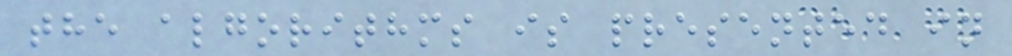the algorithms is presented in
